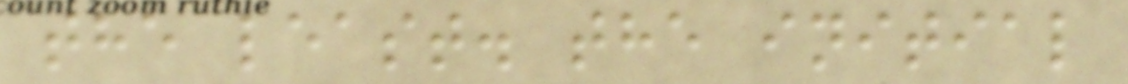the least. the initial
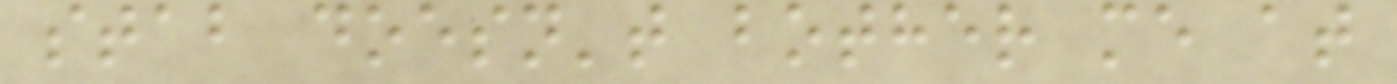stab doesn't bother me at
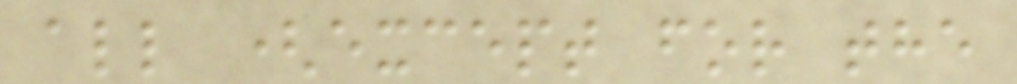all (except for the
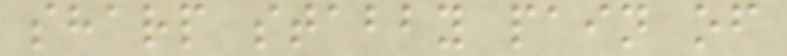sharp stabby pain of
